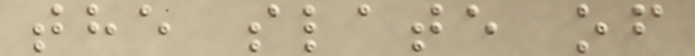the slate of
